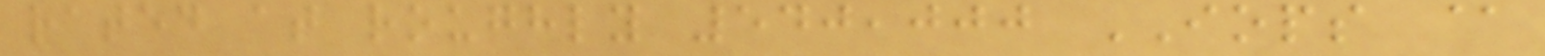rated at roughly 540,000 IOPS @
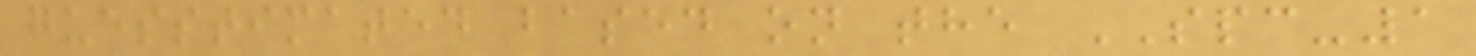guesstimated based on the SPC-1
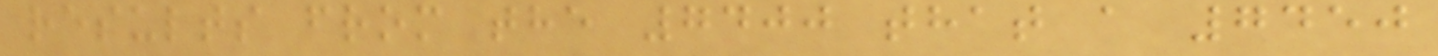results from the 7400 that a 7450
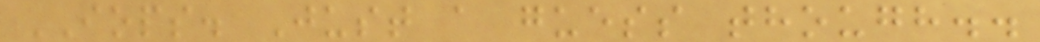IOPS. Just a guess though..
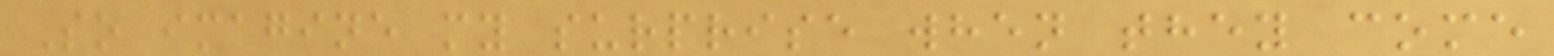So imagine my surprise when they come
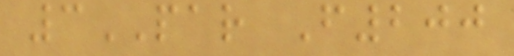3PAR F200
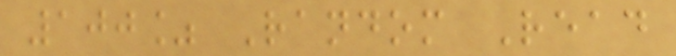100% Random Read
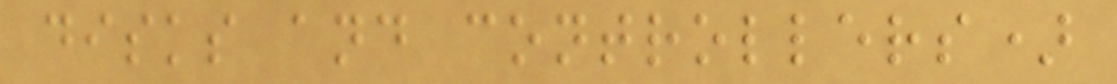disks and controllers)
